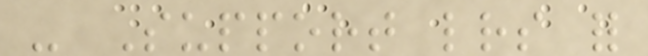- Support letters for
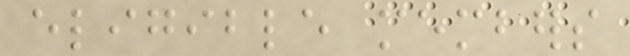eligible members
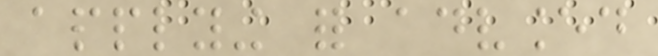applying for advanced
